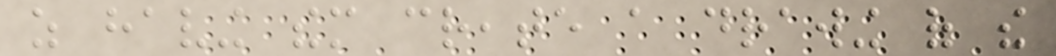as having them create a drawing of the
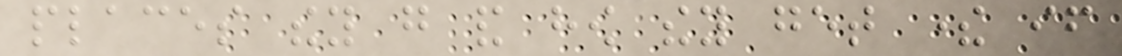places they go and how they get there if
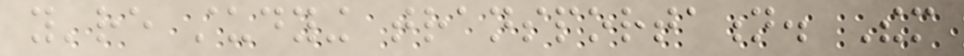you're studying transportation. Them
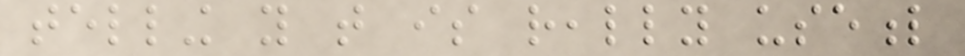telling you that is really useful
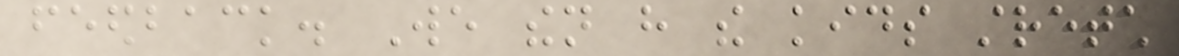feedback. We then have the kids stretch
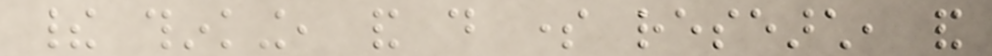their thinking, and do some research, and
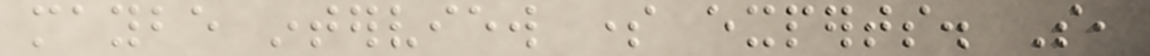maybe interview some experts. So,
